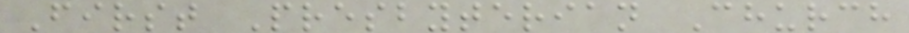First Presbyterian Church
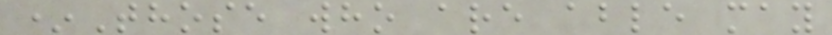*Those who are able may
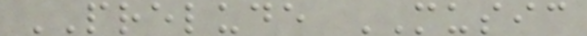PRELUDE MUSIC
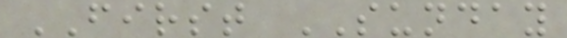FIRST SUNDAY
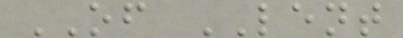OF LENT
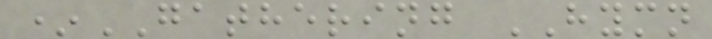*GATHERING HYMN
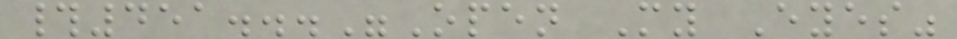#451..."Open My Eyes"
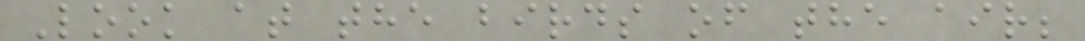Look at the birds of the air;
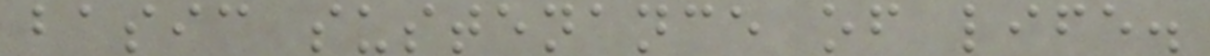basic sustenance of life.
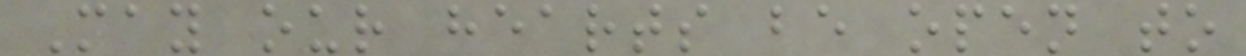May our hearts be open to
